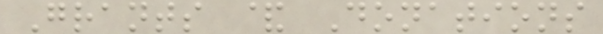Grants & Donations
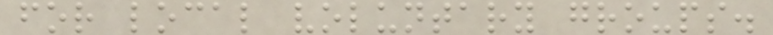for local voluntary groups.
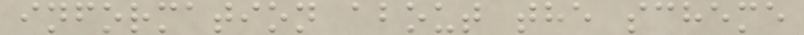information about the scheme
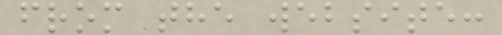from the website:
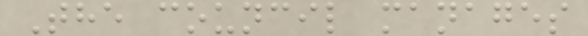The council manages
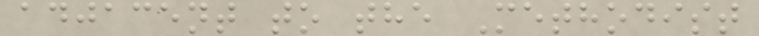adjacent to the Methodist
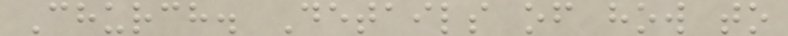Church. Details of how to
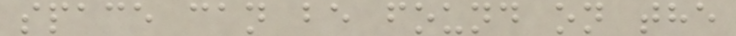space can be found on the
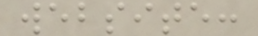website:
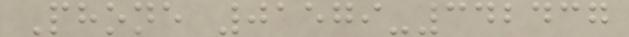Phone 01579-342437
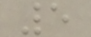5
